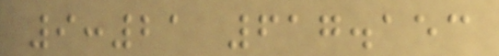9:21 617.153
